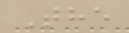The
